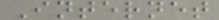Internet
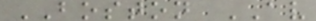BOSTON AV
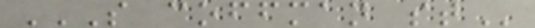S COFFMAN ST
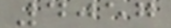4057
